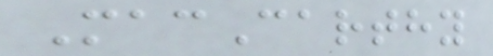MacCarthy
